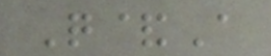Q&A
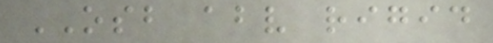OSB above rigid
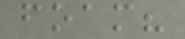foam?
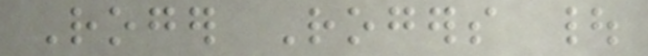Roger Rogers |
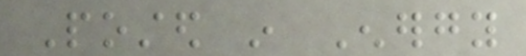Posted in Energy
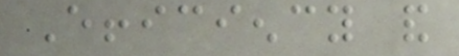Efficiency and
